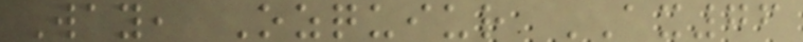Way, Ozquiur AX76
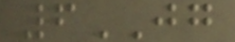6JG
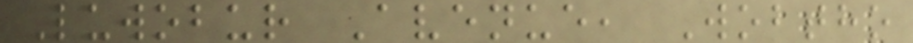Luwobur Avenue, Wobtho
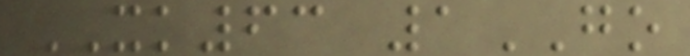XK63 1GO
